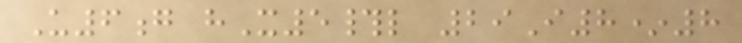U6g hX5#l 29I8*8
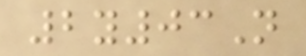2y03N
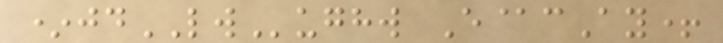*jdLWughw E@cAy+
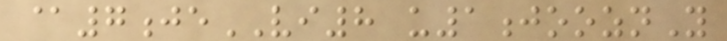@7jeVI8 u1jooznY
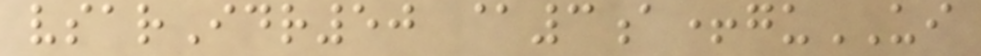vsarIdr50 @3a+guUI
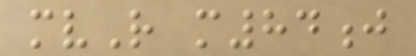mvR m84j
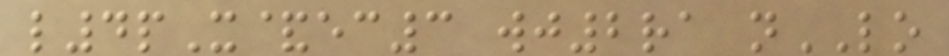l4pX&ec3 wj2ra nLO
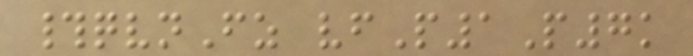#qvnFz vfP1P7k
